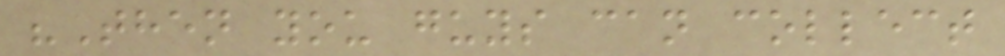"Then you guys can collect
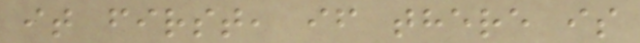it first, if there is
